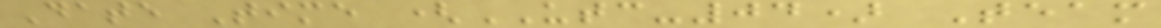Date Time (UTC-04) Team
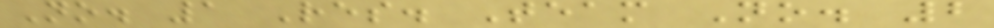No. 1 Res. Team No. 2
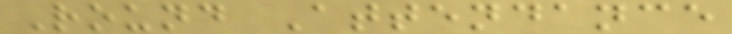Round Attendance
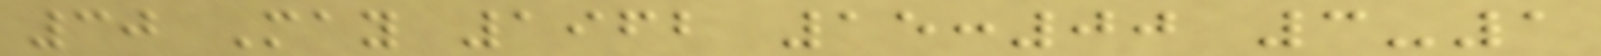30 May 1962 15:00 3-1
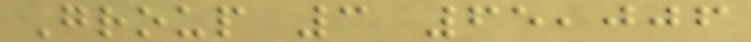Group 3 65,006
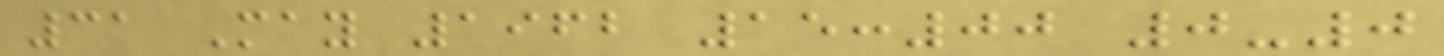31 May 1962 15:00 0-0
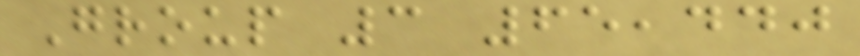Group 3 65,440
